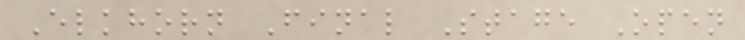Elkhorn Final Stage Open
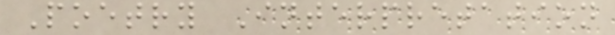Poetry Interpretation
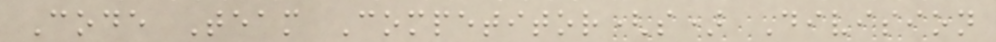Code Team Competitor(s) Division
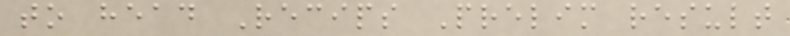to head Recips Prelim result
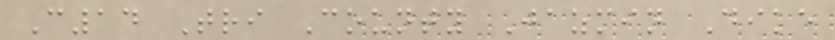C14 Tri County Jazmin Dike
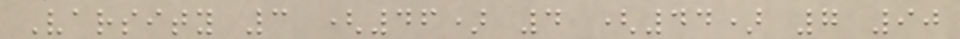Varsity 3 (46) 4 (44) 7 90
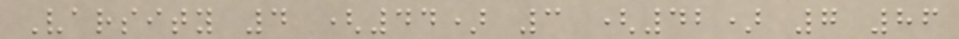Varsity 4 (44) 3 (42) 7 86
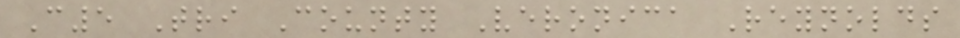C5 Tri County Veronica Reynolds
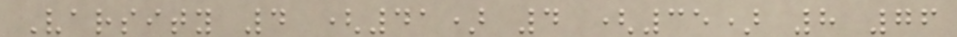Varsity 4 (41) 4 (35) 8 76
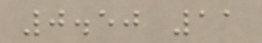0.50 11
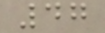47
